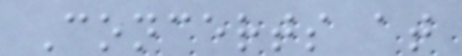Concerts at
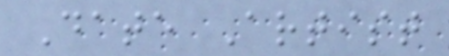Date Artist
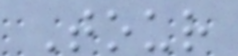Tour
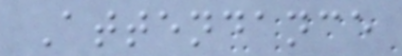Attendance
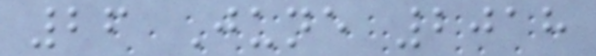26 June 2018
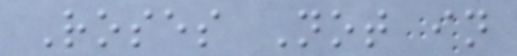Roses Not in
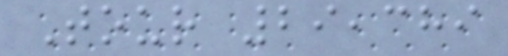Tour 29,389
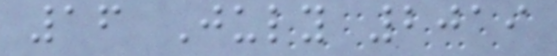16 July 2019
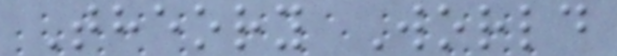Theory World
